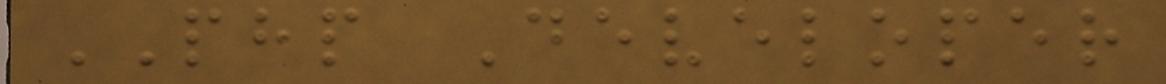PHP Developer
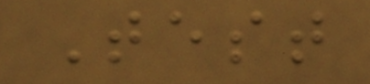Test
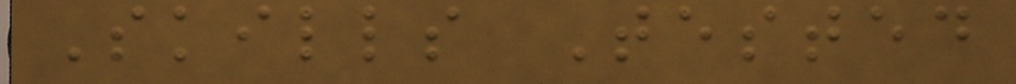Skills Tested
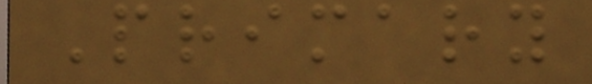Primary
